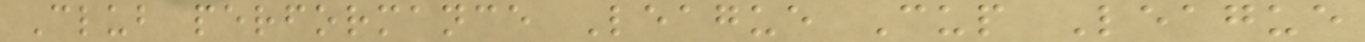Club performance League Cup League
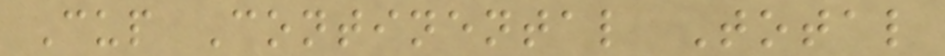Cup Continental Total
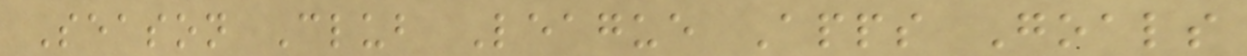Season Club League Apps Goals
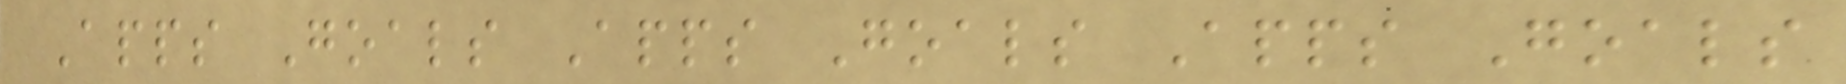Apps Goals Apps Goals Apps Goals
